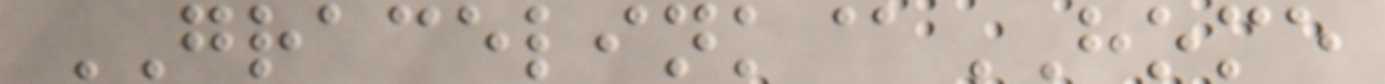GRACELINK@HOME
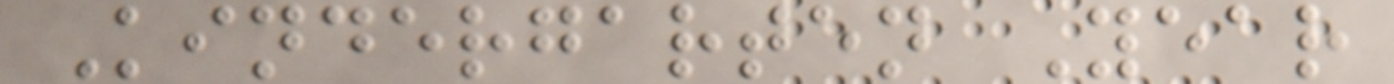Kindergarten Year
